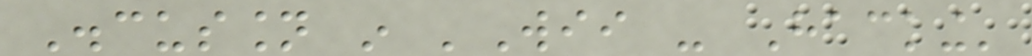Discussion in 'Wii - Hacking'
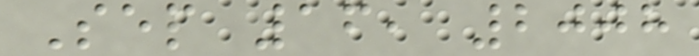Sep 16, 2008
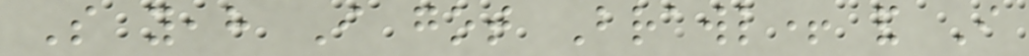So yeah I got Brawl+ and I
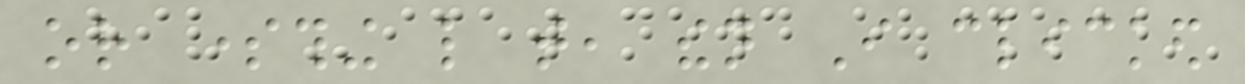or something like that, then I clicked
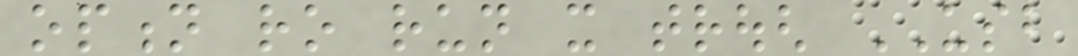option ro run it trough USB
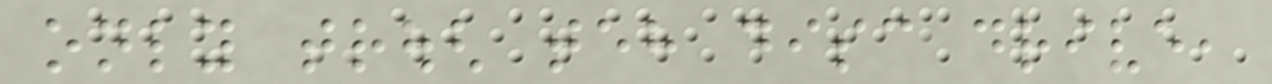only trough teh disc drive,
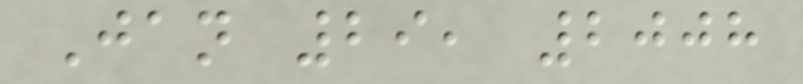Jan 29, 2008
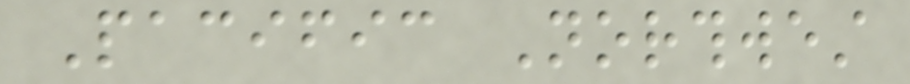Pacific Northwest
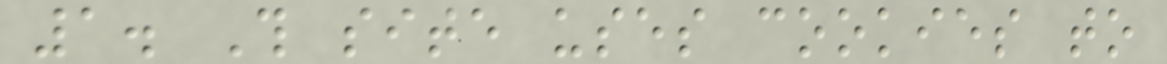1. This site uses cookies to
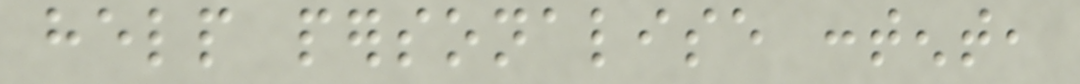help personalise content,
